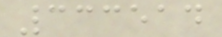333514
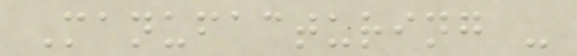Manufacturing -
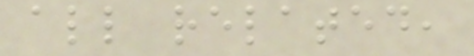all related,
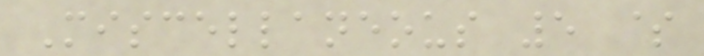Miscellaneous 5 $
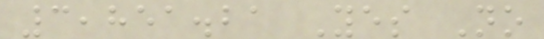3,851.21 Yes No
